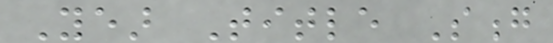Year Title Song
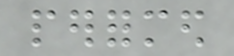performed
